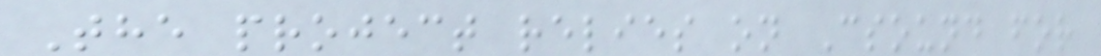The project relies on Csound for
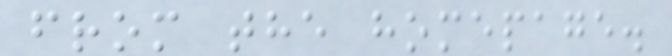from the homepage.
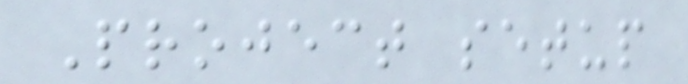Project setup
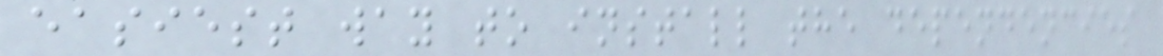easiest way to install the dependencies
